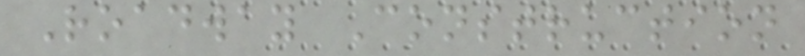Roadway Construction
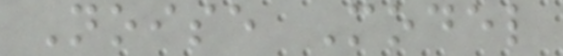Noise Model
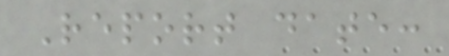Report date:
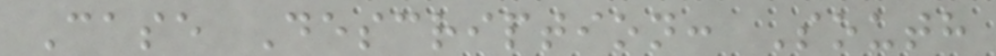Case Description: South
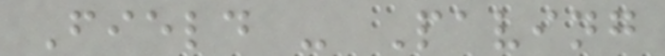Field - Paving
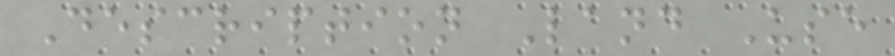Description Land Use
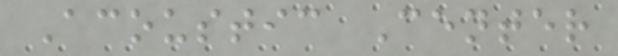Acoustic Center
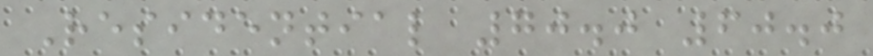Residential 70.0 60.0
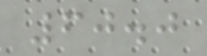60.0
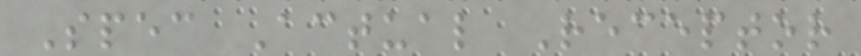Spec Actual Receptor
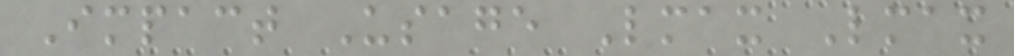Impact Usage Lmax Lmax
